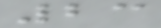23
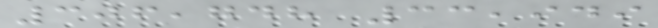306,748 33,949
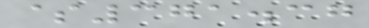$371.37
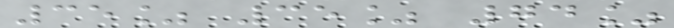35% 35% 74%
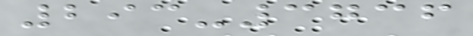293-3736
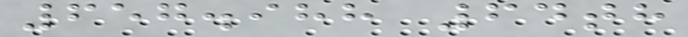657.988 64th
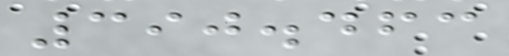390.463
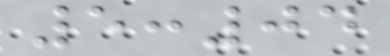5:04
